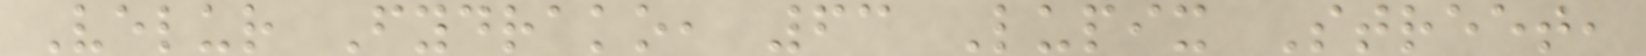Velur Fydrako, 63 Lupix Street,
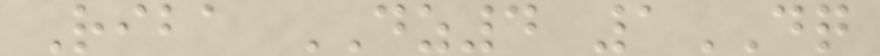Riba DZ4 1DQ
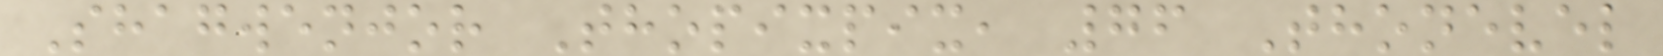Shagwenjor Thopixpix, 76 Thonevel
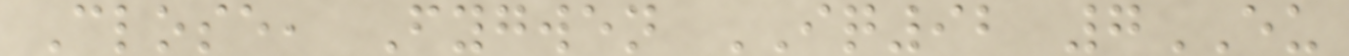Close, Fygwen IQ92 7EU
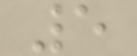5
